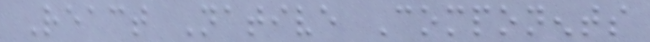React Native Components
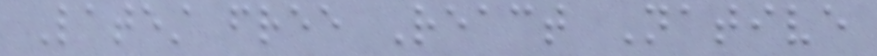Latest free React Native
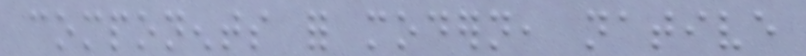components for modern, native
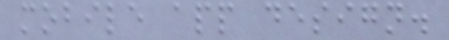mobile app design.
